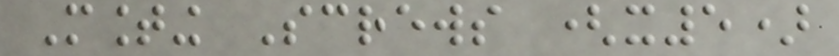Mounting Screws (x5)
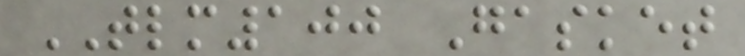TLM100 Gasket
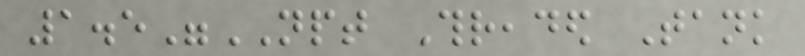1.5"NPT Threaded Tank
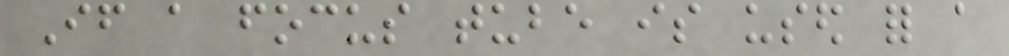If a focus tube is used for a
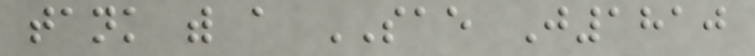tank with a SAE J1810
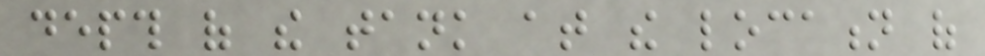depth of the tank at the location of
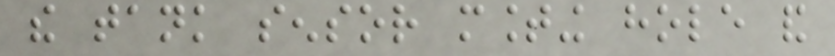the tank sensor mounting hole and
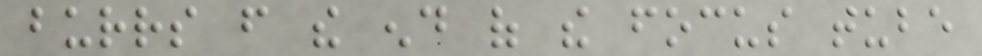burrs from the end of the focus tube
